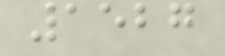1527
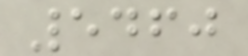5460
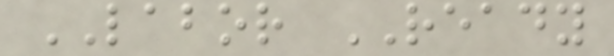LABOR READY
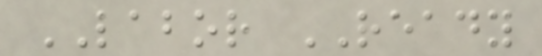LABOR READY
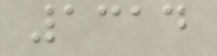1314
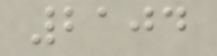2104
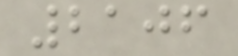2106
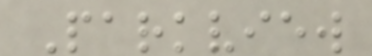Parkview
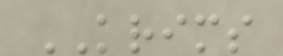KRIMS
